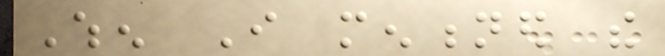When I mentioned the
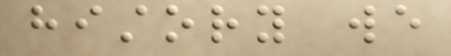history we
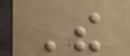The
